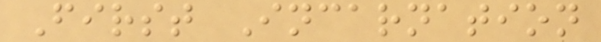First Incarnation
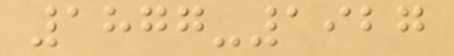1877-1927
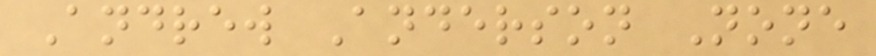Andrew Anderson None
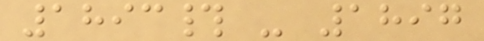1893# - 1897
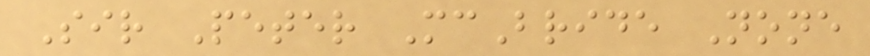Sir Peter McBride None
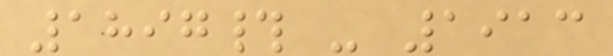1897# - 1913
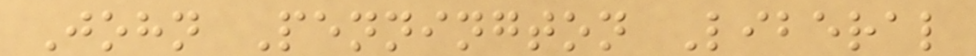John Pennington Liberal
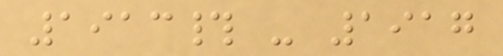1913# - 1917
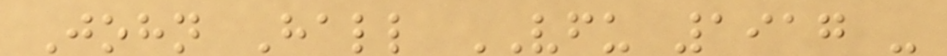John Hall VFU 1917 -
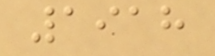1918
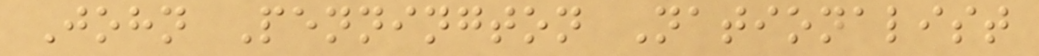John Pennington Nationalist
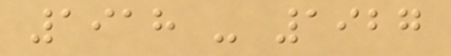1918 - 1927
